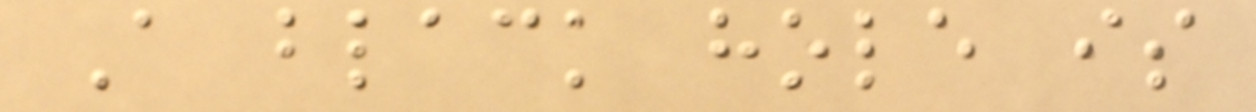A black hole is
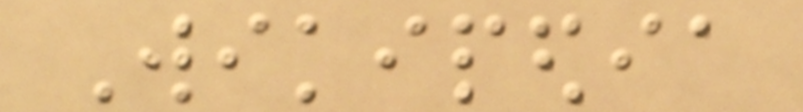Wikipedia
